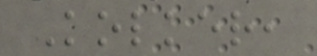Kolker,
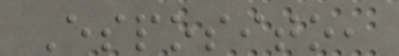Esposito,
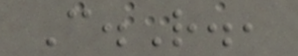C.R.,
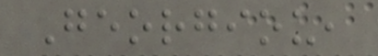Georgiou,
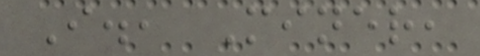I., Miner,
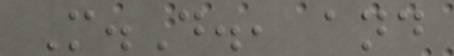M.D., and
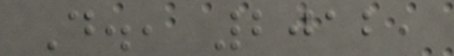D., 2012,
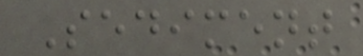Sediment
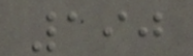190
